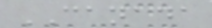CANADA
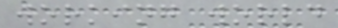working world
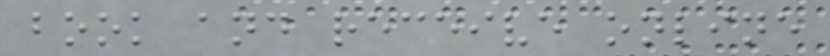book and receive online
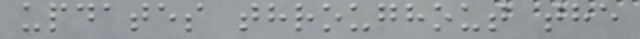updates throughout the
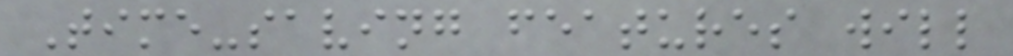Time-saving features will
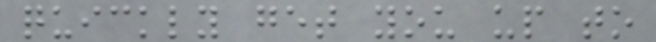quickly get you up to
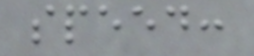speed:
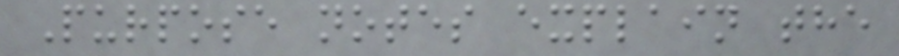Purpose notes explain the
